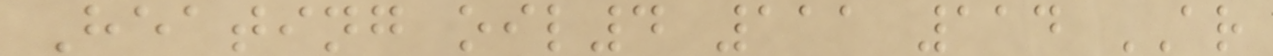Heating oil4 111 114 AR
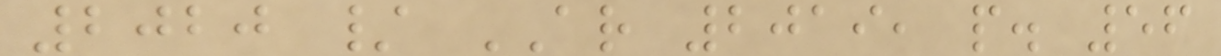2020 / AR 2019, p. 56
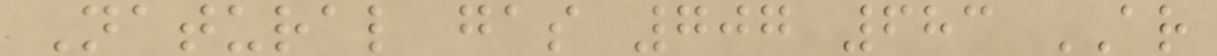Natural gas 707 683 AR
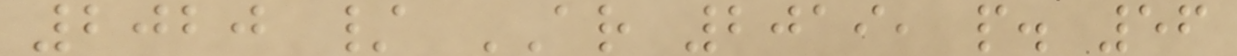2020 / AR 2019, p. 56
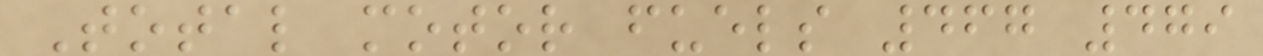Total motor fuels 467 479
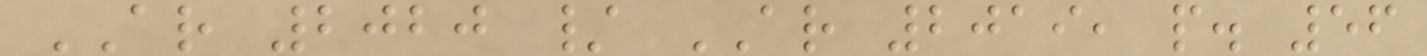AR 2020 / AR 2019, p. 56
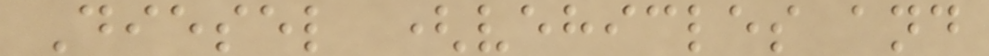Diesel (vehicles and
